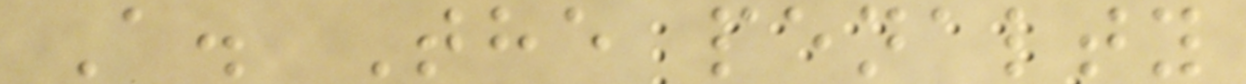A. The penalty
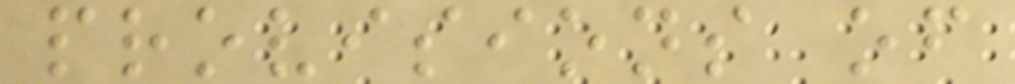provisions of
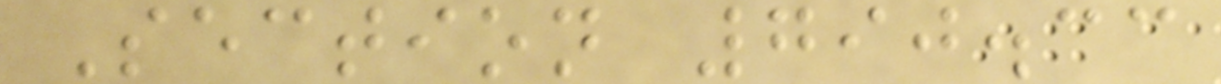Section 790.33
